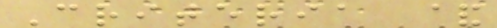Criteria &
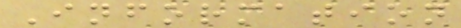Information
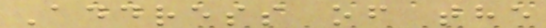Address of the
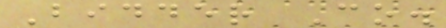Bidder Co.
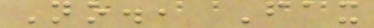No., Fax
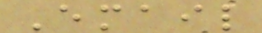Email
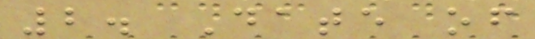2. Date of
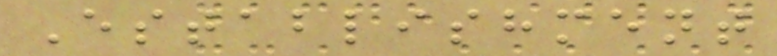Establishment
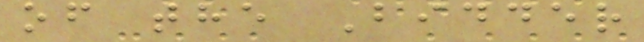of the Bidder
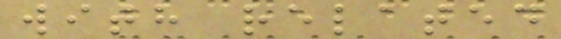with related
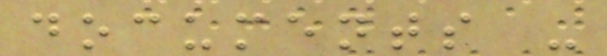documents -
